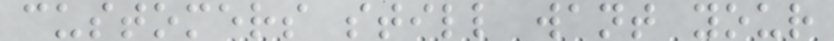customers still want your
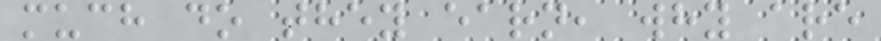much do they earn, why are
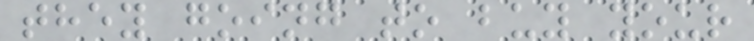they going to buy your
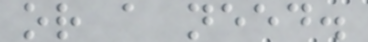or a need.
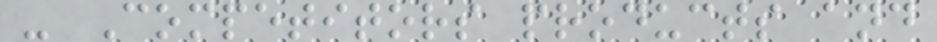- Competitors products and
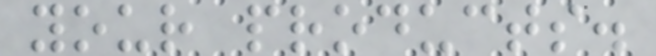your products.
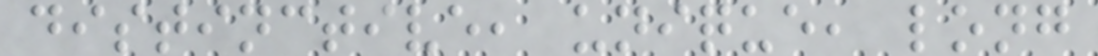distinctive, unique, long
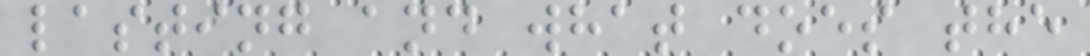lasting and what does the
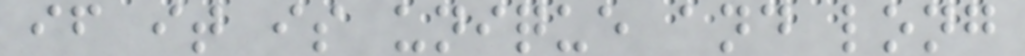if it is unique and long
